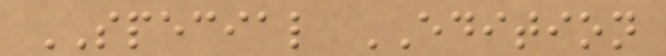SPECIAL EDITION
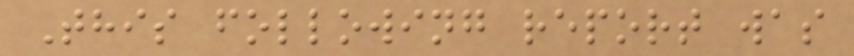This following report was
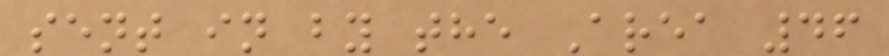sent in by the Area 46
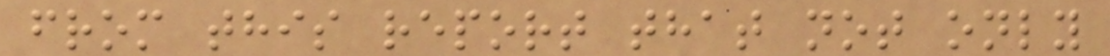from this report that not only
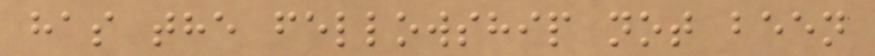has the fellowship not been
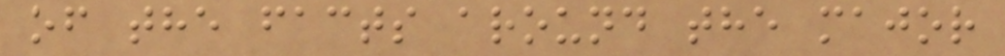of the facts around the major
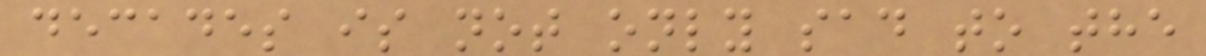decades is not only sad to the
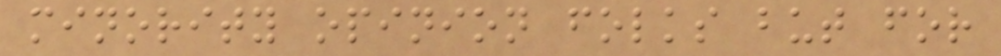minority opinion folks but for
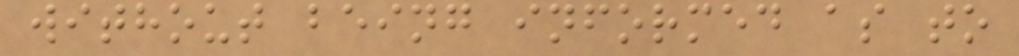without being informed as to
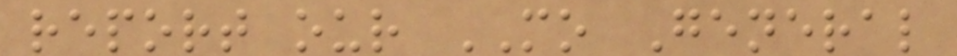report our MO General
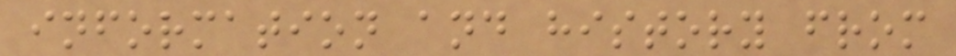information and history from
